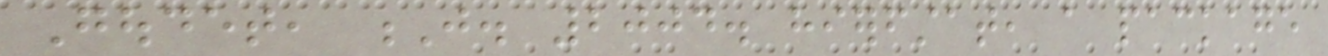Goudet, J. 2004. hierfstat, a package
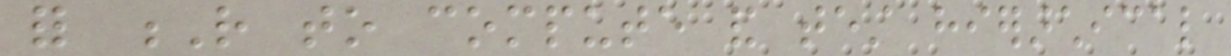for R to compute and test hierarchical
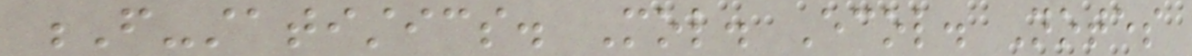F-statistics. Mol. Ecol. Notes
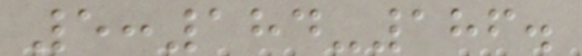5:184-186.
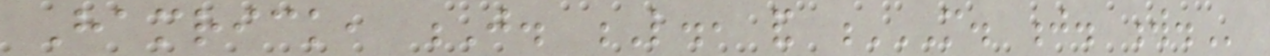Hamrick, J. L., and M. J. W.
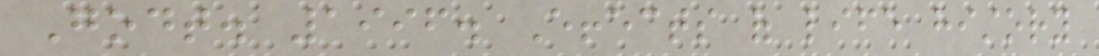Godt. 1996. Effects of life history
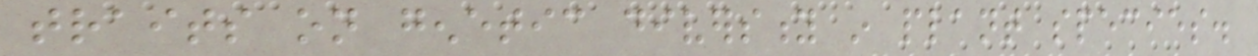traits on genetic diversity in plant species.
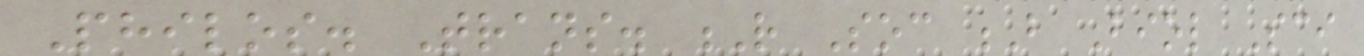Philos. Trans. R Soc B Biol Sci
